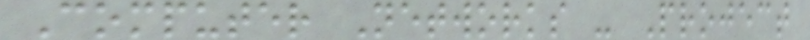Computer Networks - Project
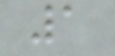1
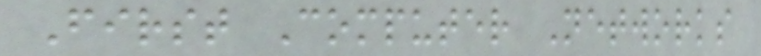First Computer Networks
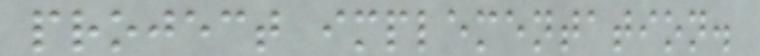project implementation.
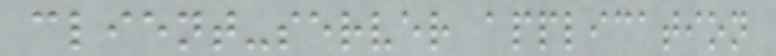client-server application
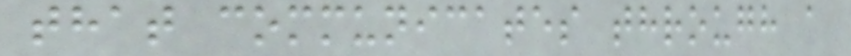that communicates through a
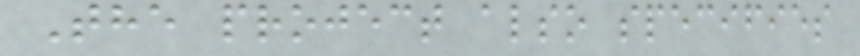The project also specifies
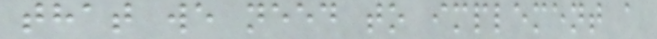that we need to implement a
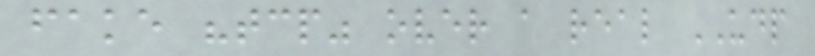fake "tcp" over a real UDP
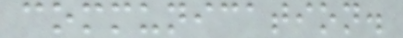communication.
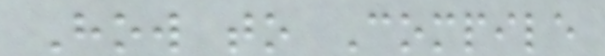How to Compile
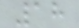18
